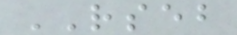RSEB
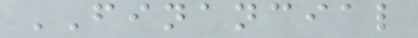FINANCIAL
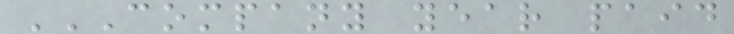COMPANY YEAR PAID
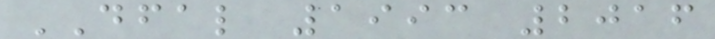DFAL 1993 2016
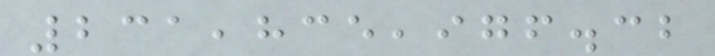231,835,976.32
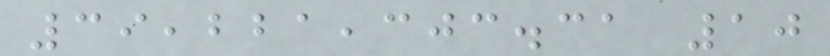39,221,303.31 10
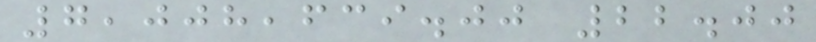7,008,639.00 22.00
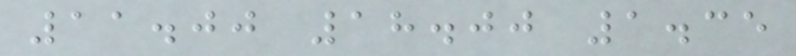11.00 18.00 1.35
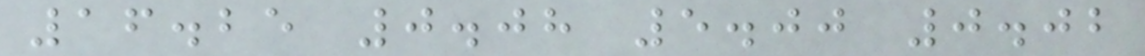16.25 0.08 5.00 0.02
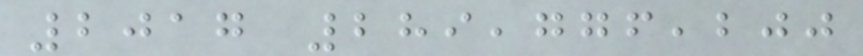2017 289,776,200
